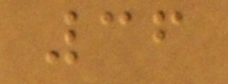36
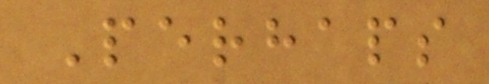Perhaps
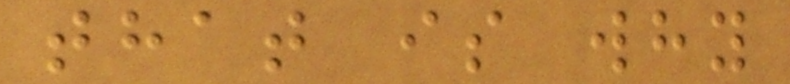that is why
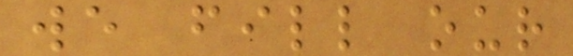we fill our
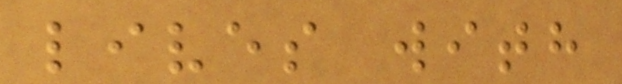lives with
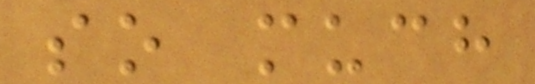so much
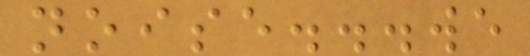noise...we
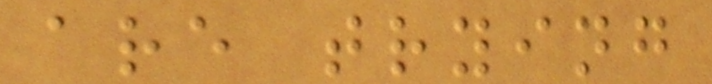are trying
